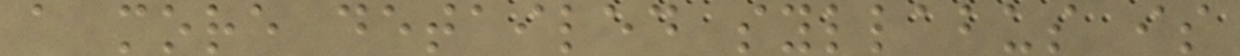a more detailed syllabus is
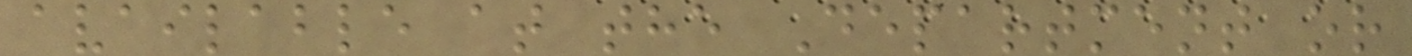available at the Department or
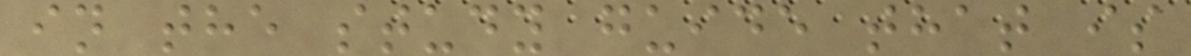in the study guide that is
